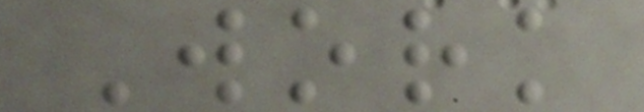Work
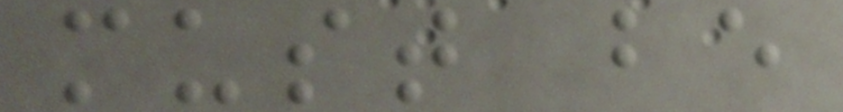must be
